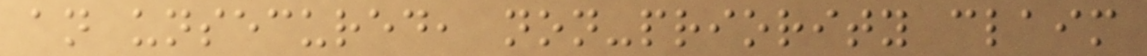an unsecured, non-priority claim
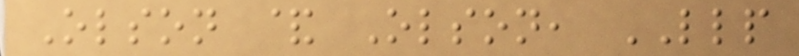Olson & Olson, LLP
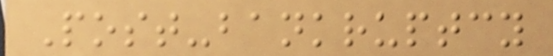Post-bankruptcy
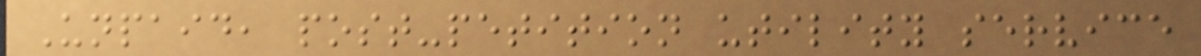Unpaid, post-petition utility service
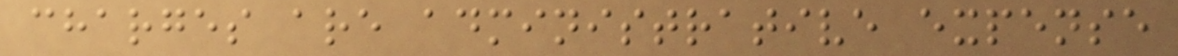charges are administrative expense
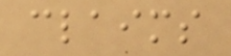claims
